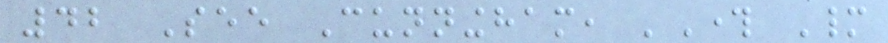42 See Cunningham, 'Through Many
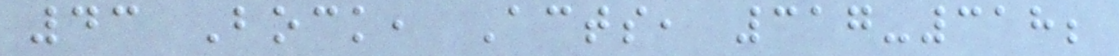43 Bock, Acts, 317-318;
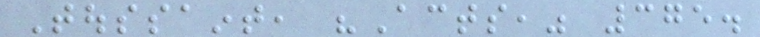Toussaint, "Acts," 375.
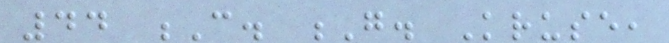44 C. G. Kruse,
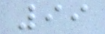99
